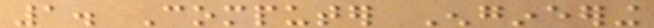1. Computer Engineering
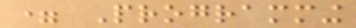= Programming
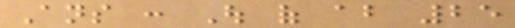Ans : Out of about 25
